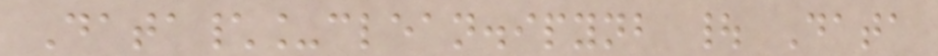Data\_clean.ipynb | Data
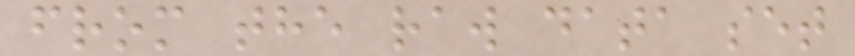from the raw data set
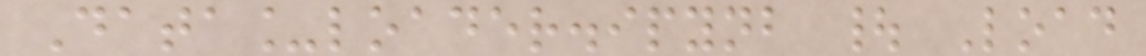Data_loader.ipynb | Load
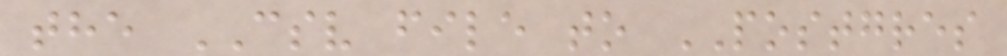the CSV file to POSTGRES
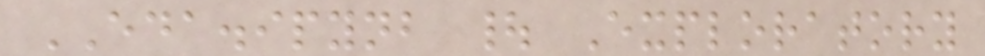EDA.ipynb | Exploratory
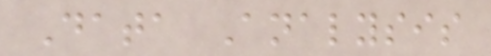Data Analysis
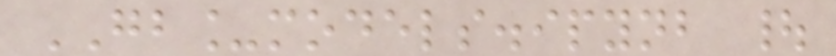GB_models.ipynb |
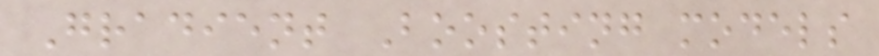Gradient Boosting models
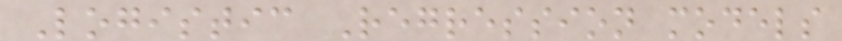Logistic Regression models
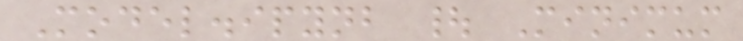Model.ipynb | Minimum
